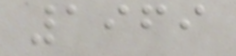1969
